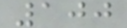100
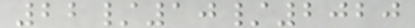22/10/2020
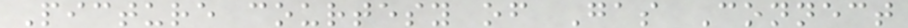Picture courtesy of Gas Connect
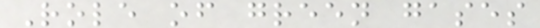Role of green gases
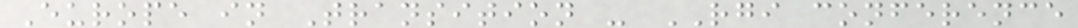Europe in Transition - RGI conference
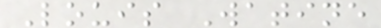Louis Watine
